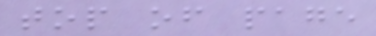top of page
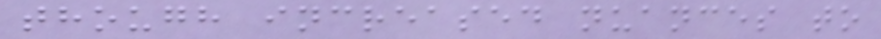though increased nuances to
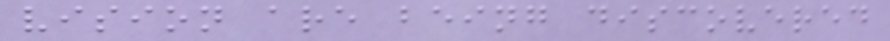vision are being discovered
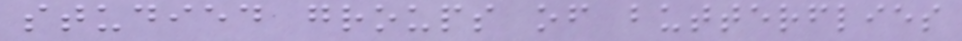studied groups of butterflies
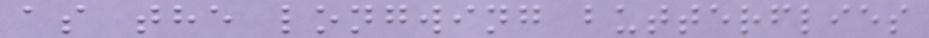as the longwing butterflies
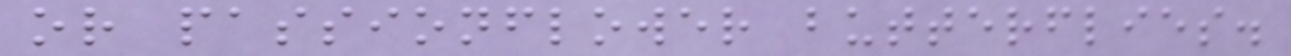or passionflower butterflies.
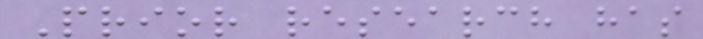Prior research has
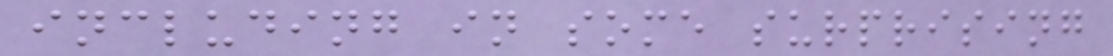including in some surprising
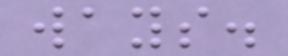ways.
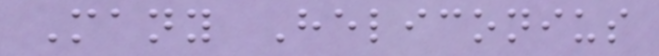Many Heliconius
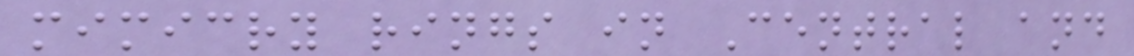mimicry rings in Central and
